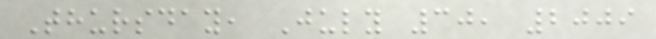Thursday, July 30, 2009
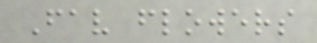Fav flowers
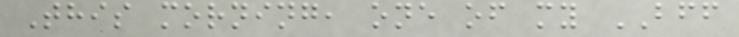This morning, one of my BFF
